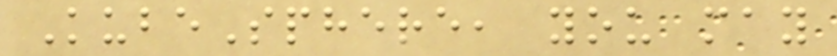KubeSphere, you may
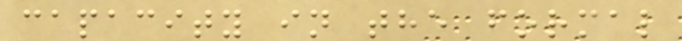capacity in the formal
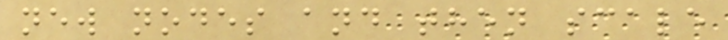new nodes and then scale
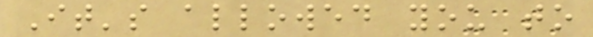It's allowed you to
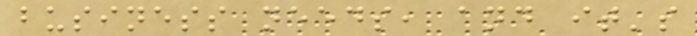business needs, and it's
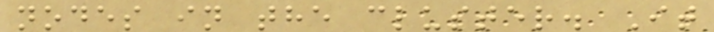nodes in the cluster. It
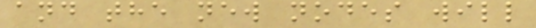and the new nodes will
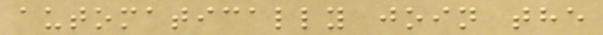automatically join the
